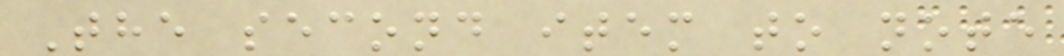The second item to note
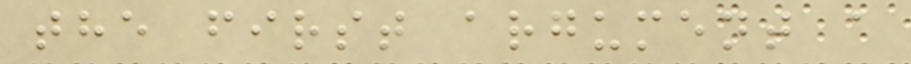the first argument a
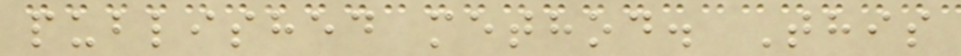published method. This
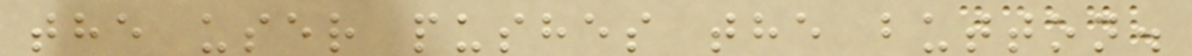the user pushes the button.
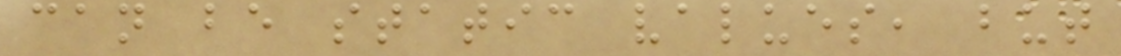can be static values, but
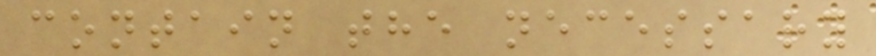contain the necessary
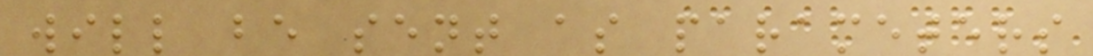will be sent as parameters
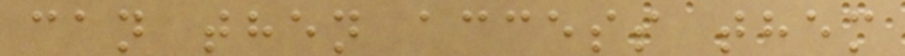can then access them
